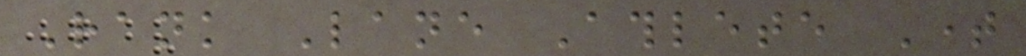Rank Lane Athlete Time
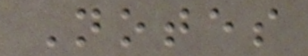Notes
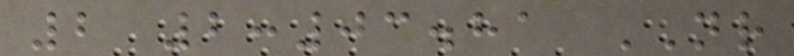2 2:03.81 NR
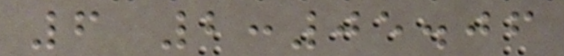6 2:05.06
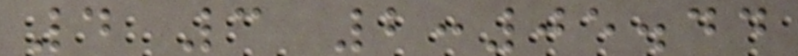4 3 2:05.44
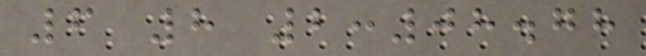6 8 2:08.78
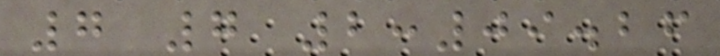7 7 2:09.26
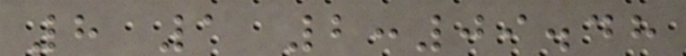8 1 2:09.48
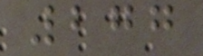277
